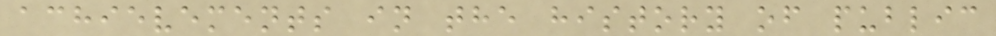achievements in the history of public
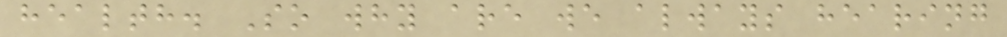health. So why are we always hearing
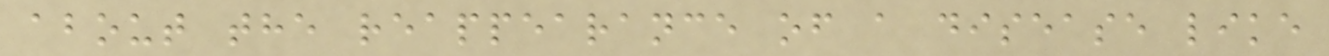about the reappearance of a disease like
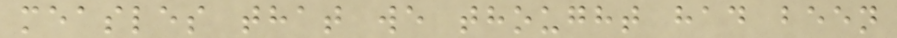measles that we thought had been
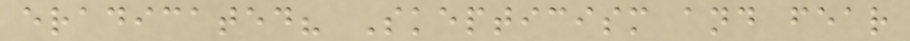eradicated? Skepticism and fear
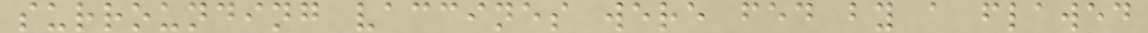surrounding vaccines were fed by a flawed
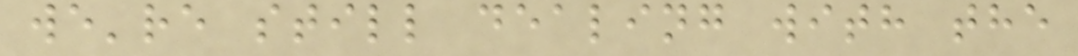we're still dealing with the
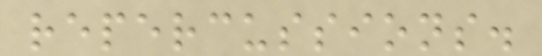repercussions.
